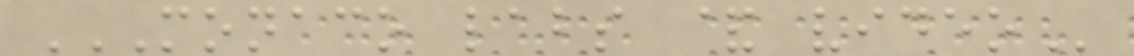MONACO LABS & VIDEO
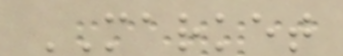MARKET
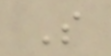S
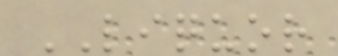LIQUOR
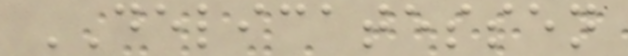DELICATESSEN
